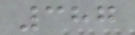387
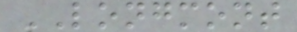LONGMONT
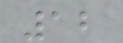12
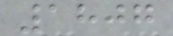1807
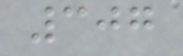307
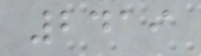2419
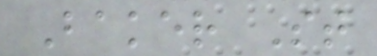Baker St
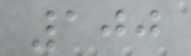100
